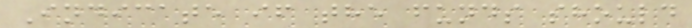Indicate if the funds should
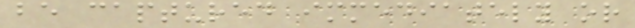be captured immediately or
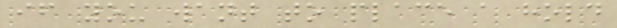if you want to place a hold
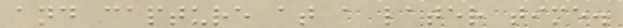and capture at a later time.
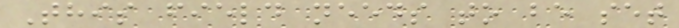This field needs to be set
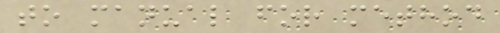to manual for method
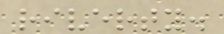riverty.
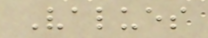Values
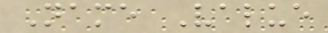Name Value
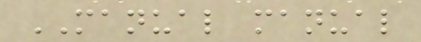MANUAL manual
